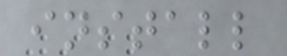install
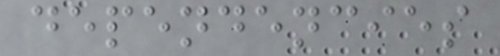dependencies
